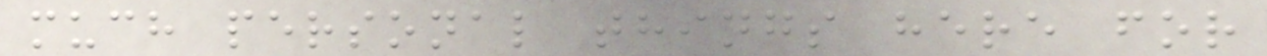much personal things here for
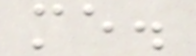me.
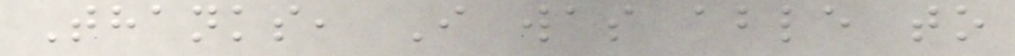Thanks, I was able to
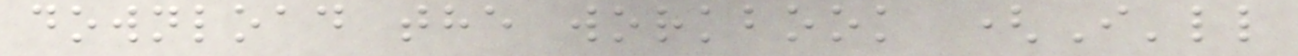download the workbook (I'll
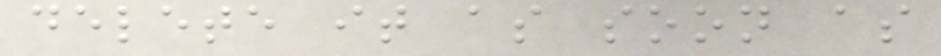delete it as soon as
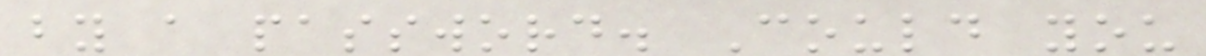by a password. Could you
